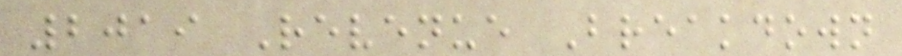2019 Revenue Breakdown
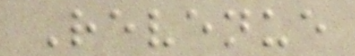Revenue
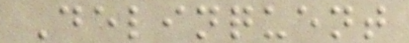Delinquent
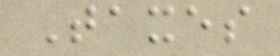Taxes
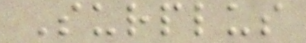Surplus
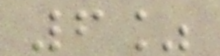6%
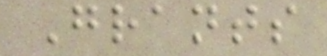Grants
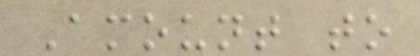Amount to
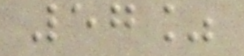57%
